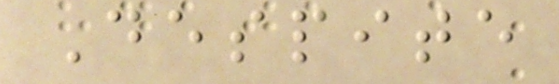Despite
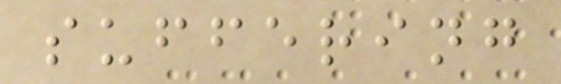suffering
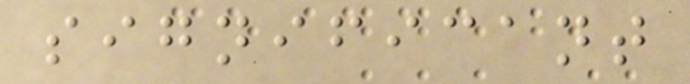significant
